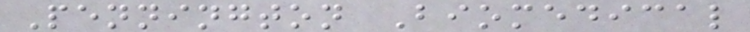Pennington Biomedical
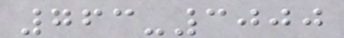763-3000
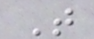T
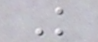K
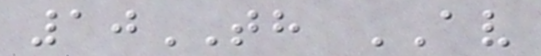10TH AV
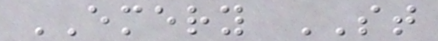EMERY ST
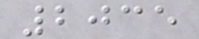2035
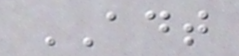ADT
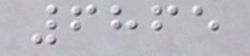6865
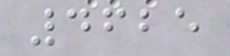4625
